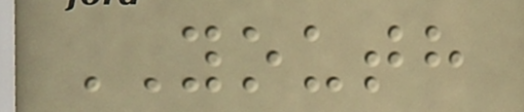YOUTH
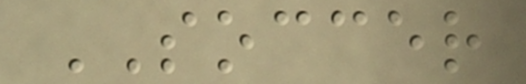SOCCER
